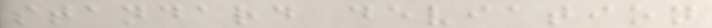standard deviation
